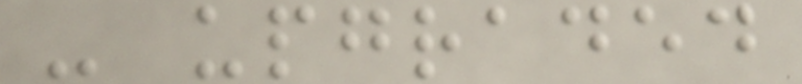- upgraded
